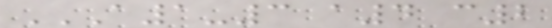A1-3 A4 C2
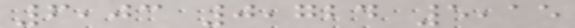6,03 0,724 5,15
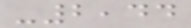-2,44
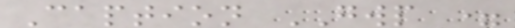Caption GWP =
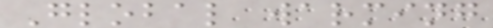Global warming
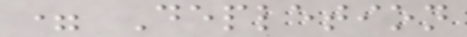= Depletion
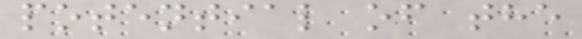potential of the
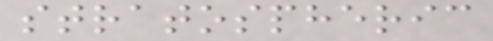stratospheric
